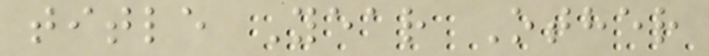title Year Other
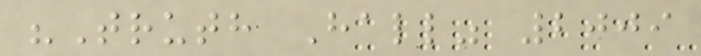"Truth Hall" 2009
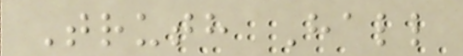Truth Hall
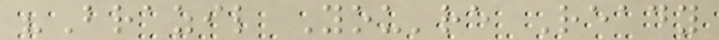"Brazil You're Ready
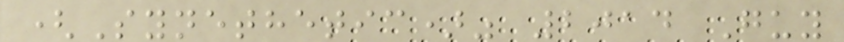(Synethetic)" 2014 Guy
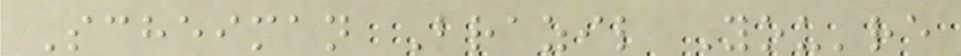Scheiman Brazil You're
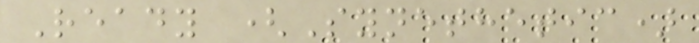Ready (Synethetic)
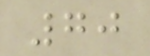70
